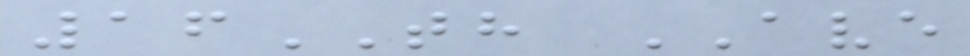16TH AVE
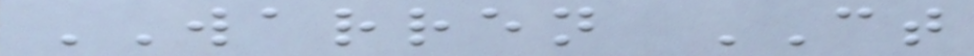WARREN CT
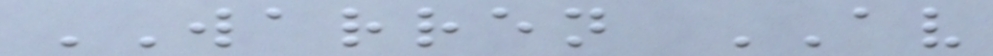WARREN AV
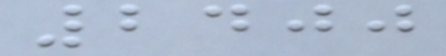2400
